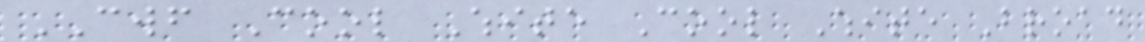CWF Cool White Cool White Broad
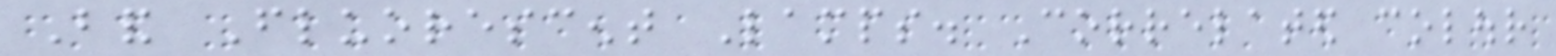Band Fluorescent Lamps. Correlated colour
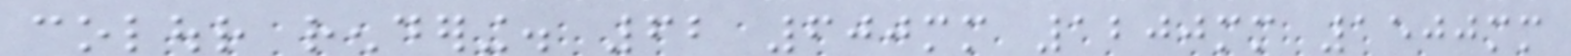colour rendering. 62 600mm 1200mm 1500mm
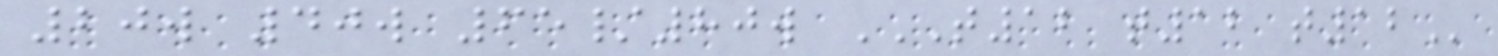20w 40w 65/80w T12 T12 T12
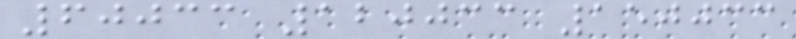60033 120033 150033
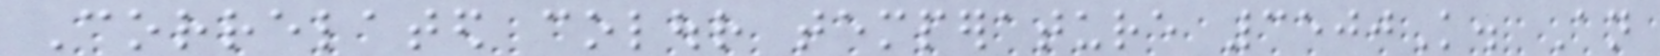Correlated colour temperature 3500K. An
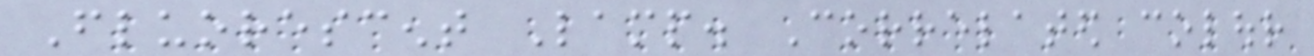Fluorescent Lamp. Correlated colour
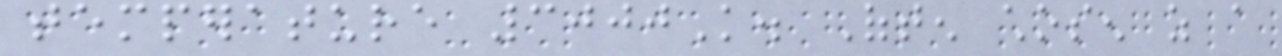temperature 3000K. Often chosen as a
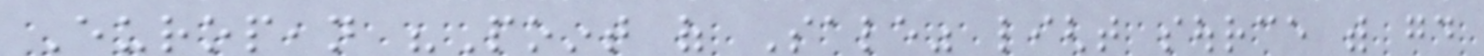European "Point of Sale" light source with good
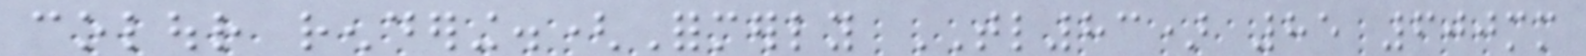colour rendering.(Formerly TL83) 85 600mm
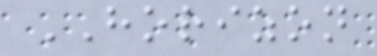HORIZON
